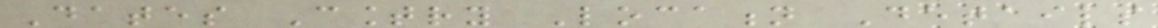Dates Country Location Details
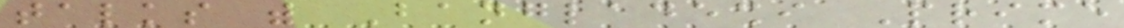talks with Bangladeshi Prime
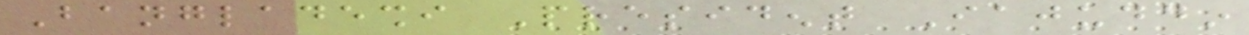Bangladeshi President Iajuddin
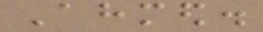Ahmed.
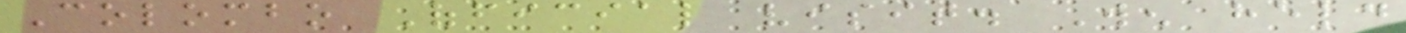Colombo Official visit. Wen held
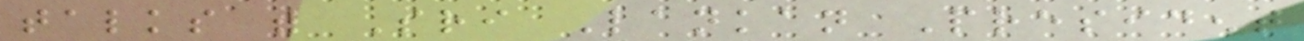talks with Sri Lankan President
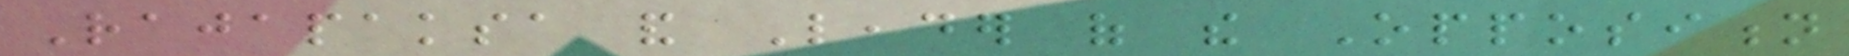Rajapaksa and Leader of the Opposition
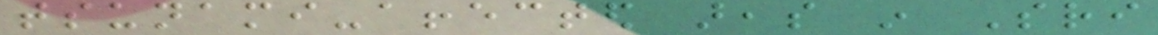tsunami-affected areas in Sri
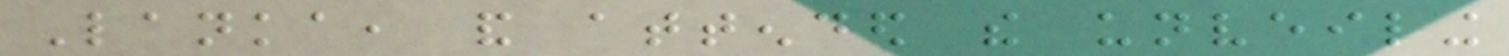Lanka, and attended the unveiling
